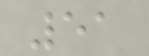51
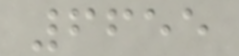6655
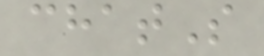chatS
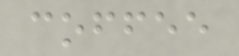coffee
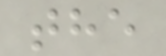the
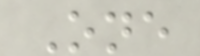One
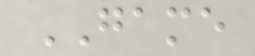GAME
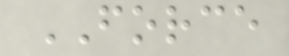FORCE
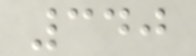340
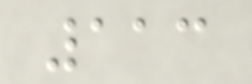113
